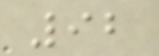92
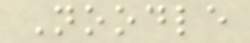Noodle
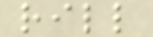rill
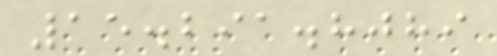15.291.8089
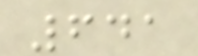641
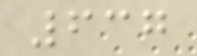637
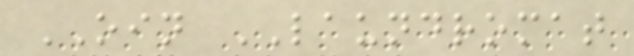OIN LAUNDROMAT
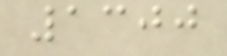1300
